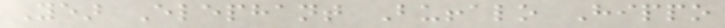Year Elephant Buffalo Hippo
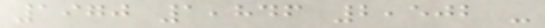1970 1,846 2,502 -
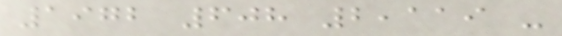1972 608 2,119 -
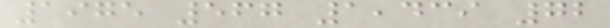1975 567 1,439 72
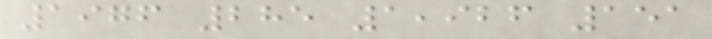1976 285 1,926 151
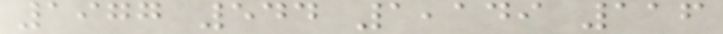1977 544 1,149 116
